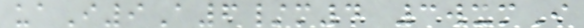uaI9A6/m4 3wxmI
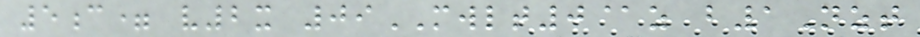5c= v2x 09MWLT0@z b1Nzt
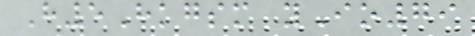H5Hkgsm yIo79
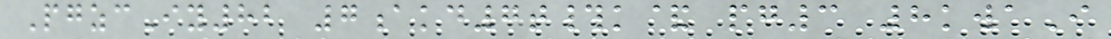PgzcIy82 7akd7t#k& pg3 8kwaI
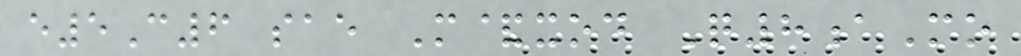e5C6 sae M&xod Q8aMo
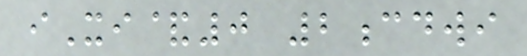iXi&0 2cdwi
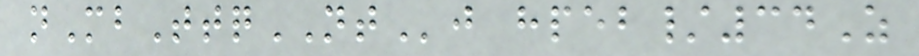nMbTtqNTj hpeb/34Z
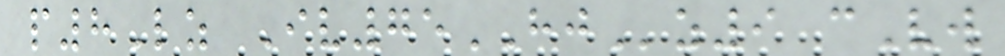p8Lz Iv75HJz9 cVw
